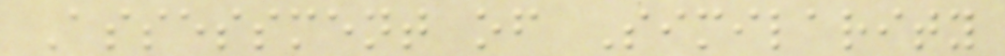Assessment of Similarity
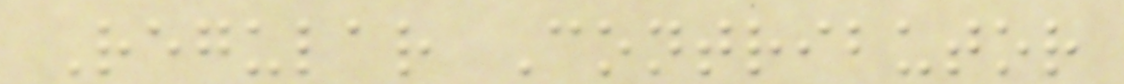Regular Contributor
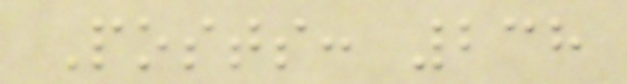Posts: 238
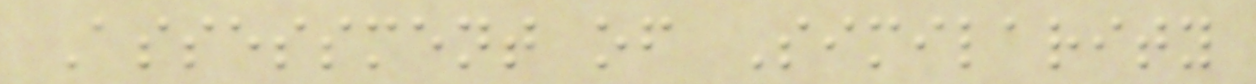Assessment of Similarity
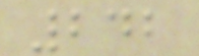242
